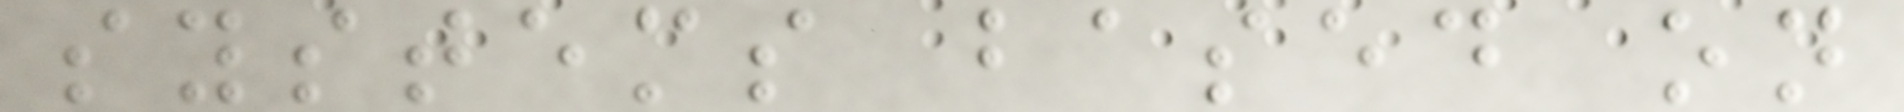systems based on
